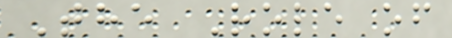The Role of
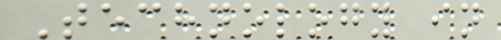Technology in
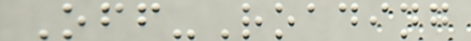Off-Roading
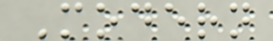Modern
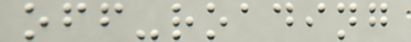off-roading
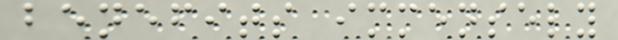benefits immensely
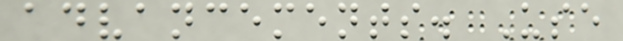advancements. Use
